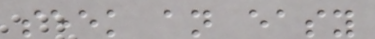seek an easy
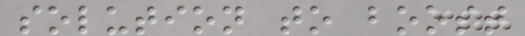solution to boost
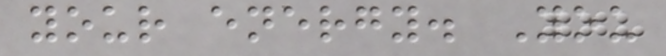your energy. You
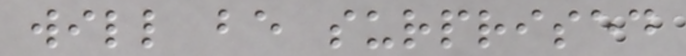will be surprised
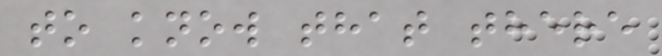to know that there
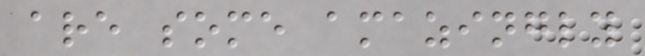are some amazingly
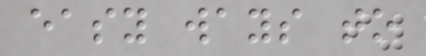easy ways to
